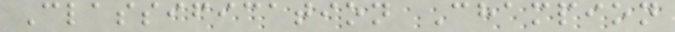Classification Champion
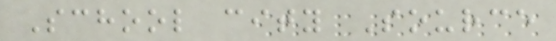School city Source
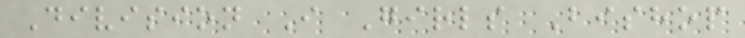Division I Girls Bishop
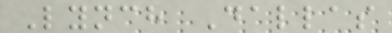Lynch Dallas
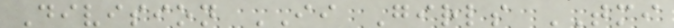Division II Girls TMI
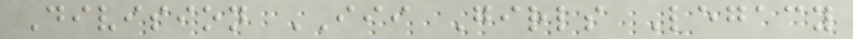Division III Girls Legacy
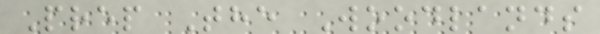Prep The Woodlands
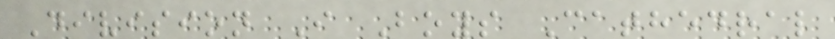Division I Boys Cathedral
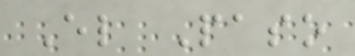El Paso
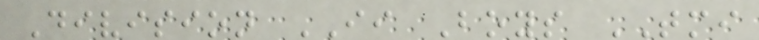Division II Boys TMI
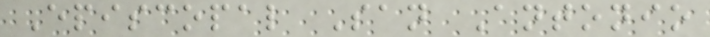Episcopal San Antonio
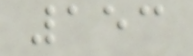153
